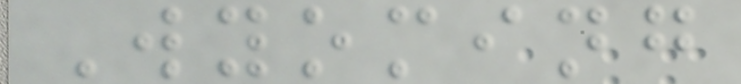Wyoming
